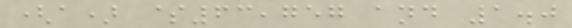(a) $63,757 and 1.0
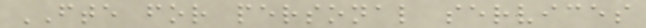FTE for personal services
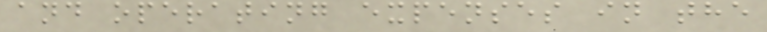and operating expenses in the
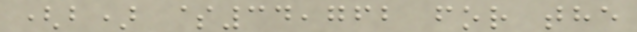(b) $34,762 for the
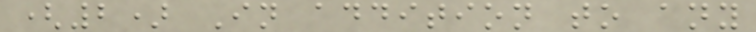(2) In addition to any
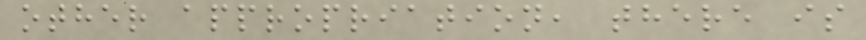other appropriation, there is
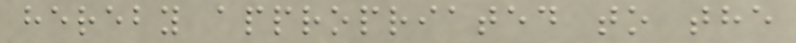hereby appropriated to the
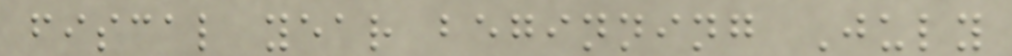fiscal year beginning July
